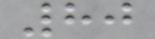80
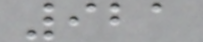921
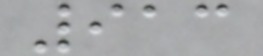913
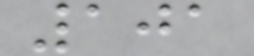101
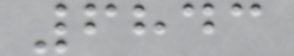6843
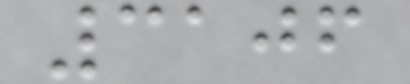3106
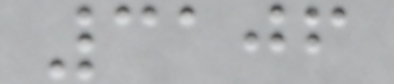3106
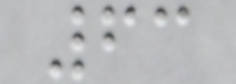63
